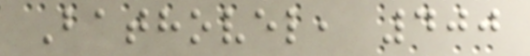Bathovel, 400
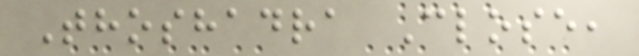Thoshadra Close,
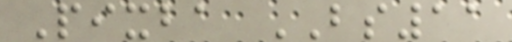Pixba BS11
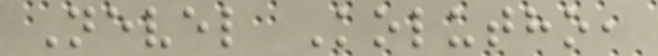Nevel Kolutho,
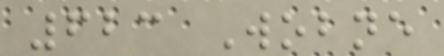623 Wobne
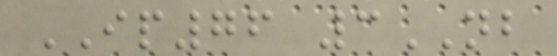IP76 3NB
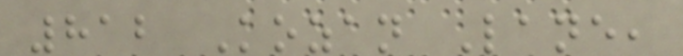812 Kozan Lane,
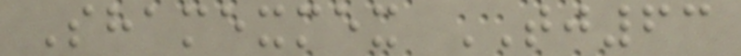Shamexmex TJ63
